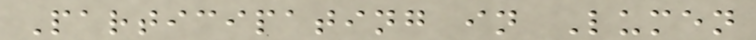Participating in Lumen
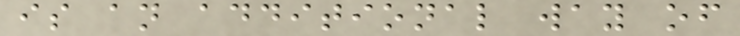is an additional way of
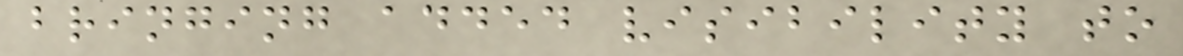bringing added visibility to
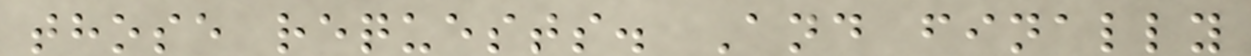those requests. And finally
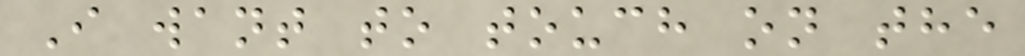I want to touch on the
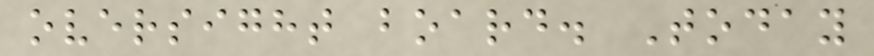oversight board. Today
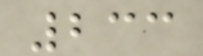233
